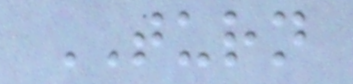TURN
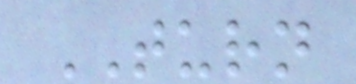TURN
